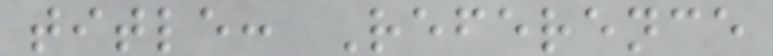title: Reference
